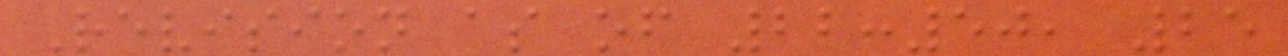Revision as of 22:50, 25
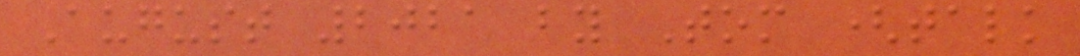August 2021 by Tom (talk
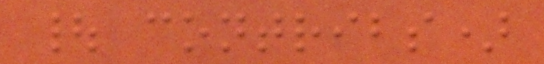| contribs)
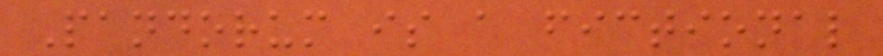Pandorum is a fictional
